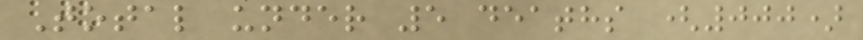Total under 5 deaths (000)
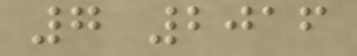7 2016
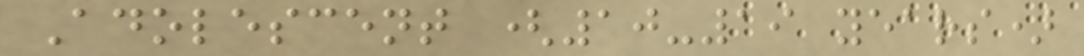Adolescent (10-19 years)
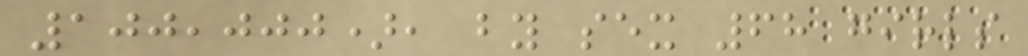100,000), by sex 68 girls
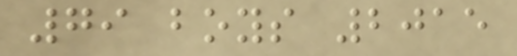79 boys 2015
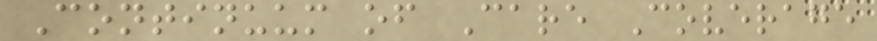Continuum of Care Coverage
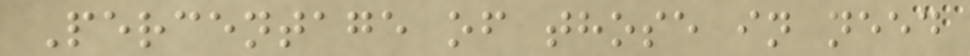Percentage of those in need
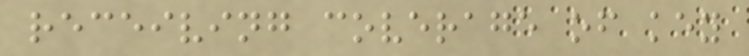receiving coverage of key
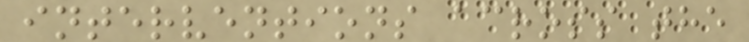interventions across the
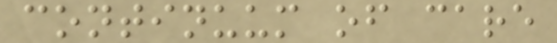continuum of care
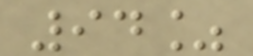94%
